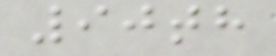90th
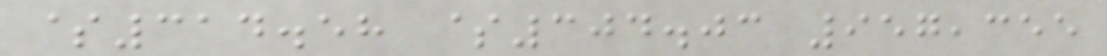$314.58 $304.03 957,355
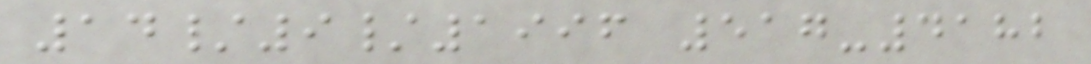14/9/1996 517-4182
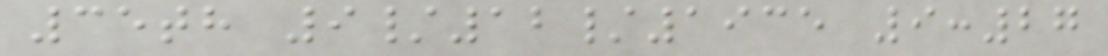35th 9/12/1935 9:27
